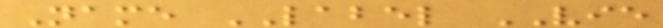Name LABEL VIE
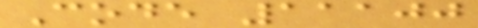Code 11100
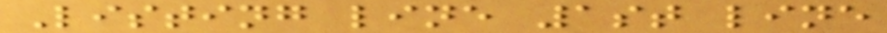Listing line 1st line
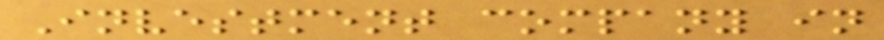Investment company in
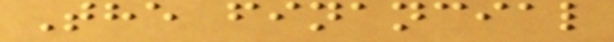The financial
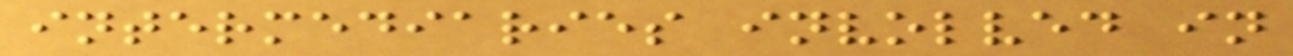intermediaries involved in
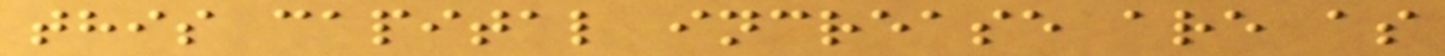this capital increase are as
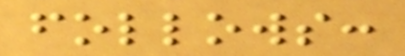follows:
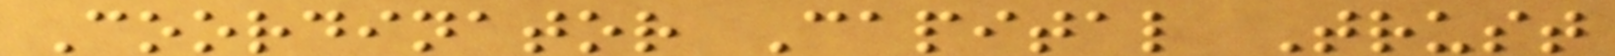Coordinator Capital Trust
